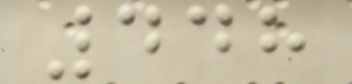448
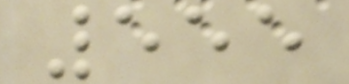555
